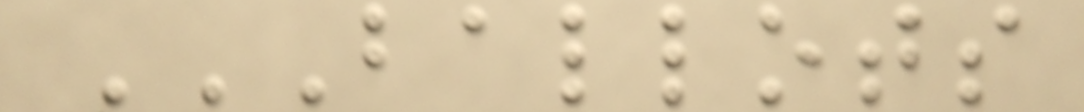BALLOTS
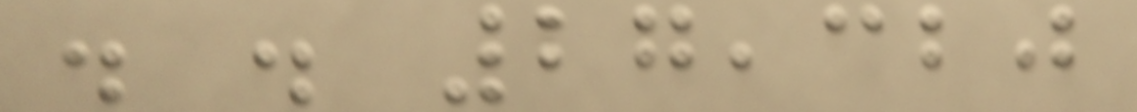. . 27,320
